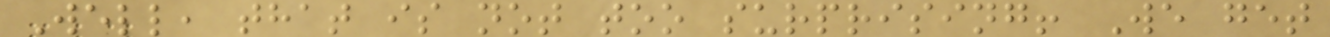Well, that is not too surprising! We get
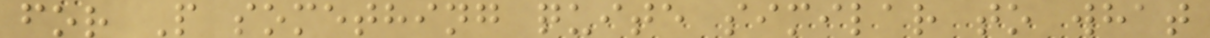for P something quite similar to what
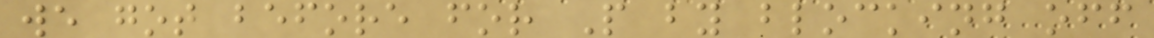we got before for P by blocking off
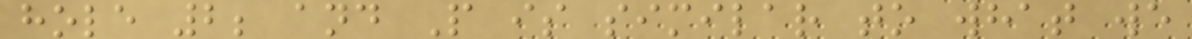hole 2; and P is similar to what we
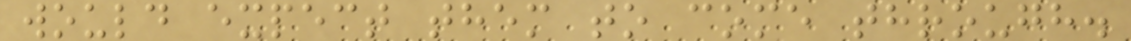would expect them to come through.
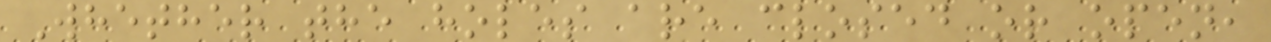Whether the holes are closed or open,
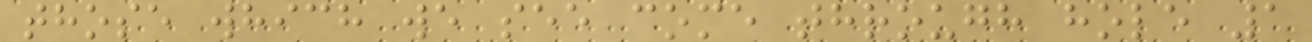those which we see come through hole 1
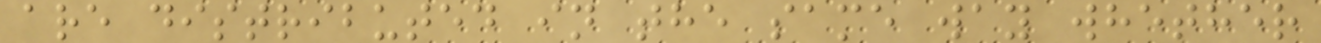are distributed in the same way whether
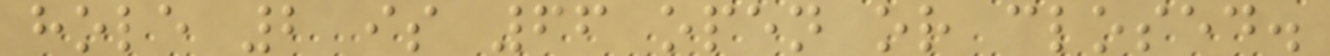hole 2 is 66 open or closed.
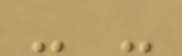- -
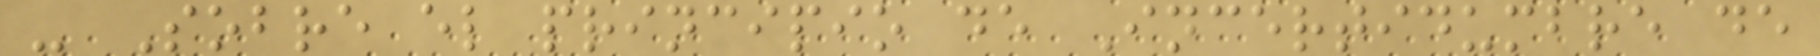- Sobre el principio de Incertidumbre de
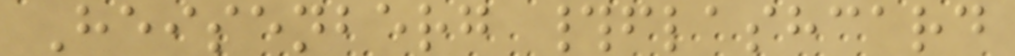Heisenberg #flashcard
